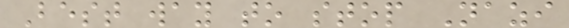Best way to stop Nazi
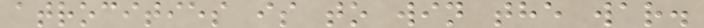atrocities is to win the war.
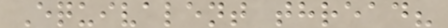Equivalent thread?
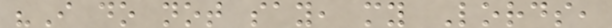"I do not say, my Lords,
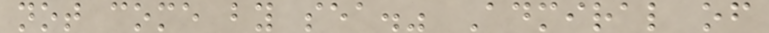not come by sea." Admiral of
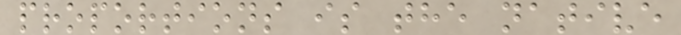proportions is the native
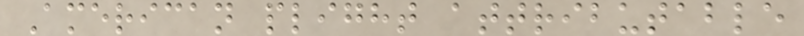American plight attributable
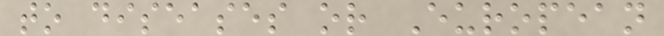to diseases or European
